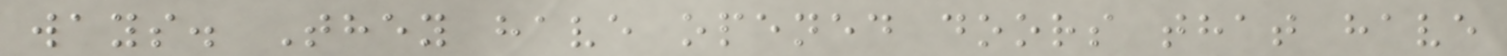ways. They have opened doors that have
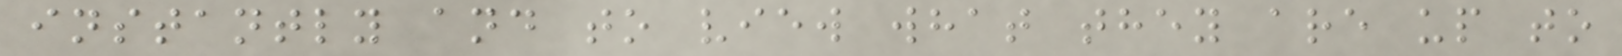instantly and to view what they are up to
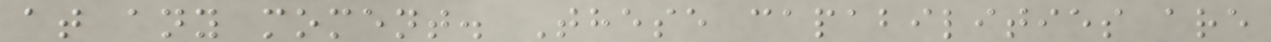at any moment. These capabilities are
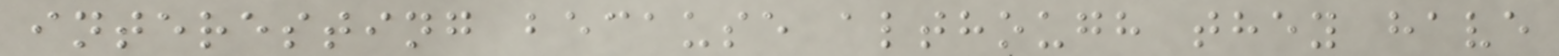interesting because although they have
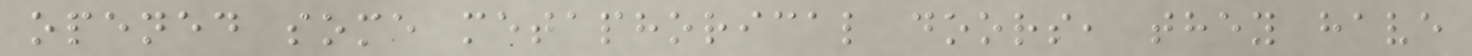opened some metaphorical doors, they have
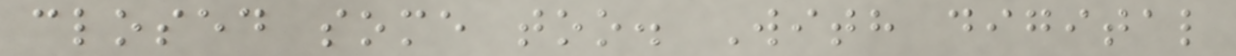closed some too. With digital
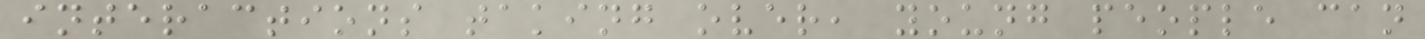interactions taking over, young people can
